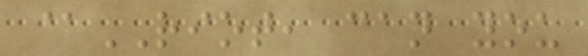@RIOT, can you
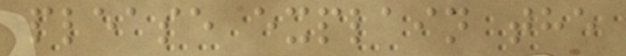please explain the
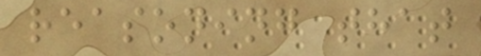reasoning that
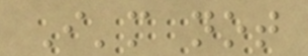I'm not
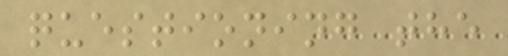questioning the
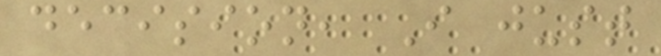decision, I just
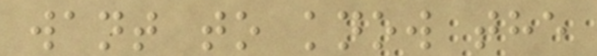want to know the
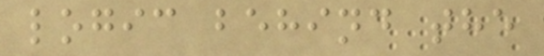logic behind the
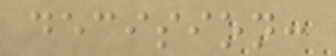decision:
